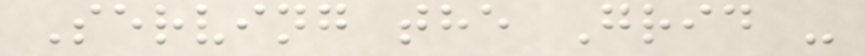Serving the Grid -
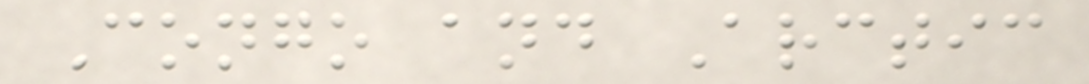Congo and Arctic
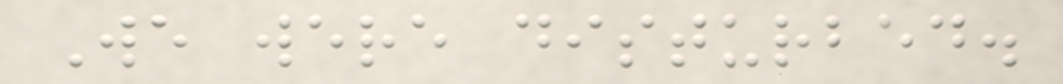We were disturbed.
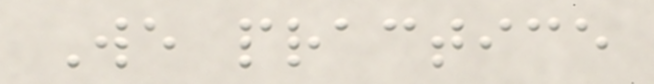We practice
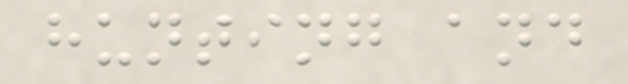hunting and
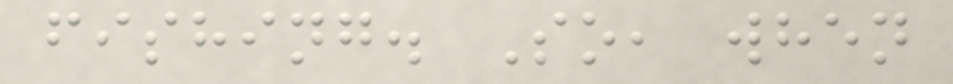fishing. So, when
